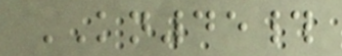KN45#
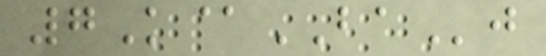7K@BAj
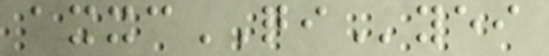axxcQIyei
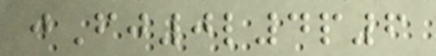jFj0l4p6
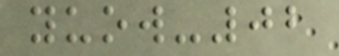yuow-02
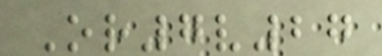Or7v27
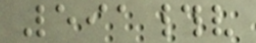591#v
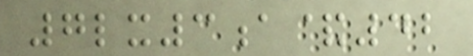7lx3a&42
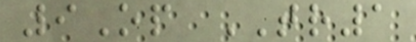9Op TR1
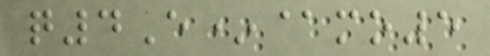q4E*@mo5
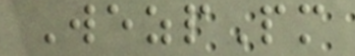WezpPm
